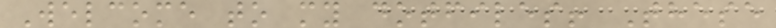Welcome to my dotfiles! These
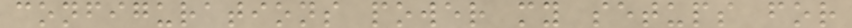configurations power my setups for
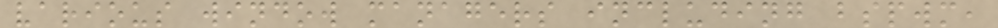various window managers including bspwm,
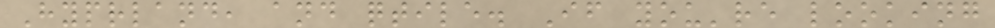Hyprland, and qtile. If you're looking
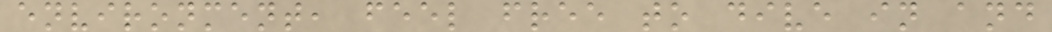environment, feel free to dive in and
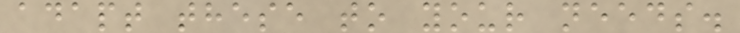adapt these to your needs.
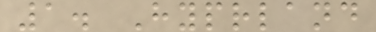1. Hyprland
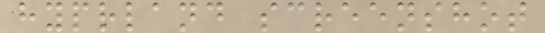hyprland screenshot
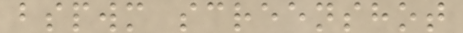bspwm screenshot
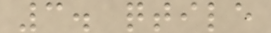3. qtile
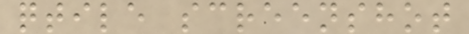qtile screenshot
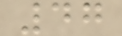47
